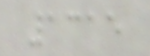1315
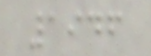1946
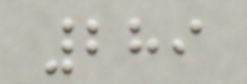289
